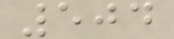504
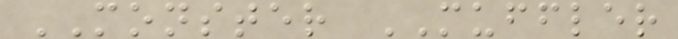MONSTER MUFFLER
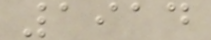1914
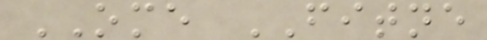OME FITNE
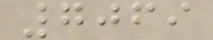7069
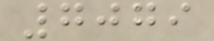7079
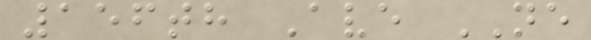156th Ave NE
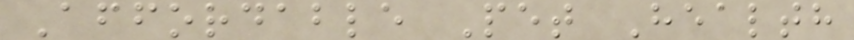Affordable Pet Health
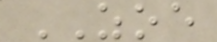ZOE
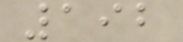192
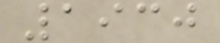1930
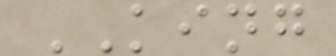KING
